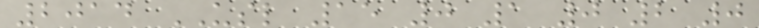2014 USL 15 0 1 0 2 0
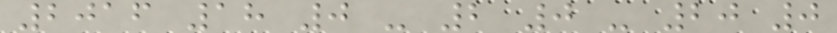2016 18 0 - 2 0 - 20 0
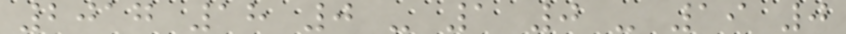2017 18 0 - 1 0 - 19 0
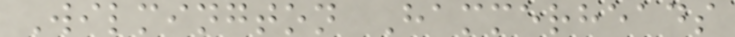Wilmington Hammerheads
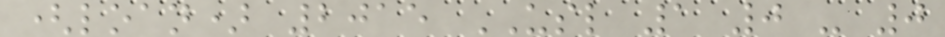(loan) 2015 USL 1 0 - 0
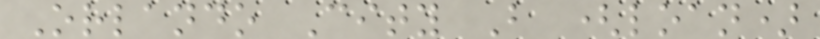Orlando City B (loan)
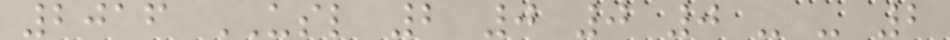2016 USL 2 0 0 0 - - 2
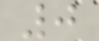0
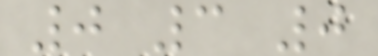0 3 0
